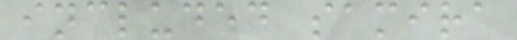included samira
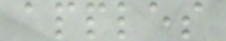apples
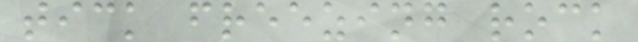tick freezing rock
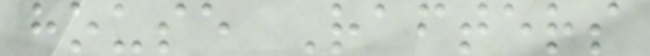house Rafters
